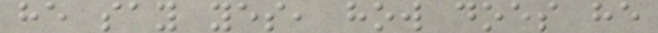he say yes, how does he
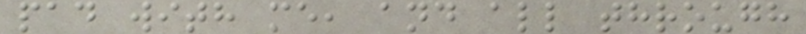pad with me, and all through
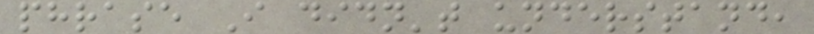phrase I didn't understand,
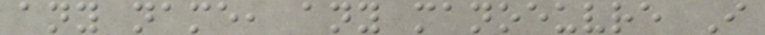any name, any manoeuvre I
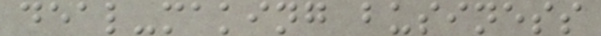deal-making business
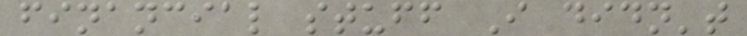financial stuff I didn't
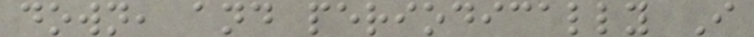down, and periodically I
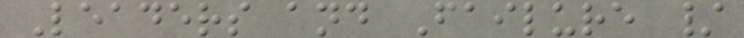Leaders and Failure /
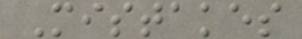Mistakes
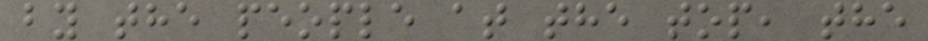by the people at the top, the
